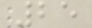25
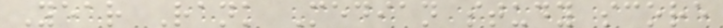Year Rank Median study score
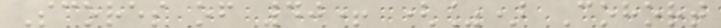Scores of 40+ (%) Cohort
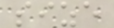size
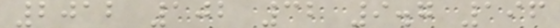2012 102 32 9.7 196
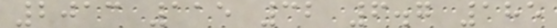2013 115 32 6.7 185
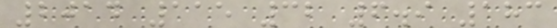2014 115 32 6.9 183
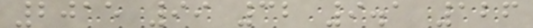2015 99 32 9.1 126
